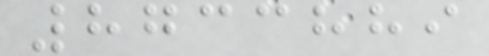8733889
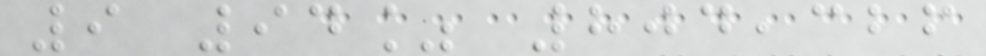9 94% 804,326
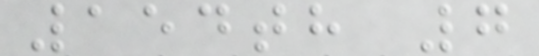154th 7
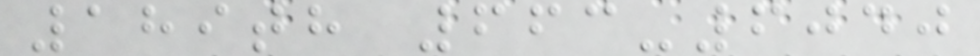189th 663-6040
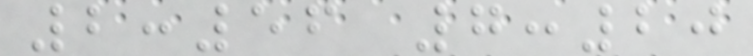2:56 7:20
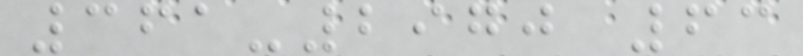361-2970 63
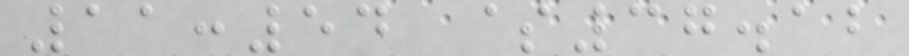11:54 $37.12
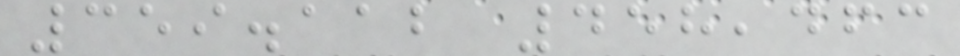359.112 458,463
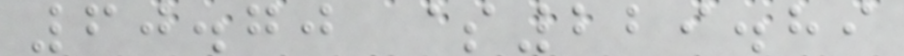60.70 $229.89
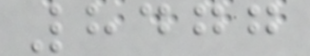8477
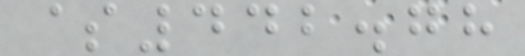$442.78
